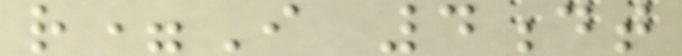r=I 4dt
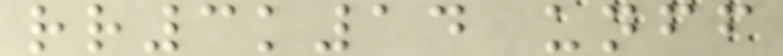rr3k14 unff
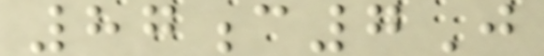87c7J
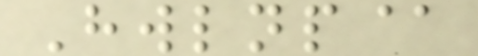Hwlnp@
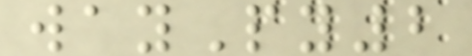wayPy2
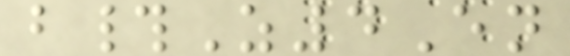b#Z4En
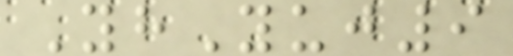YhYuj9
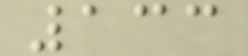133
